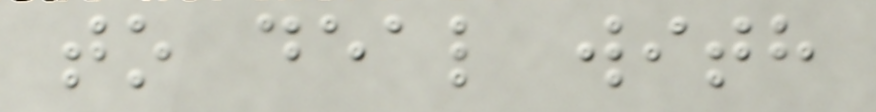to deal with
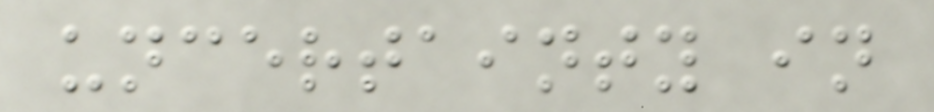uncertainty in
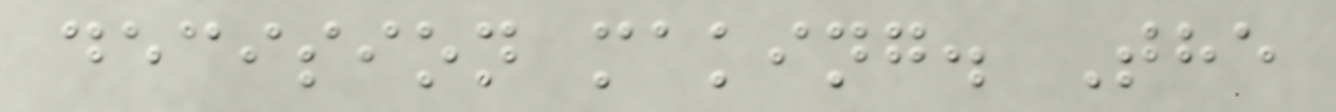decision making. The
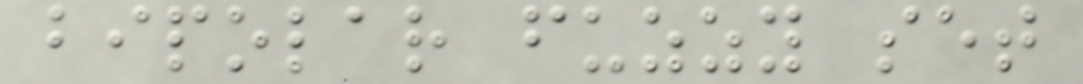bipolar fuzzy set
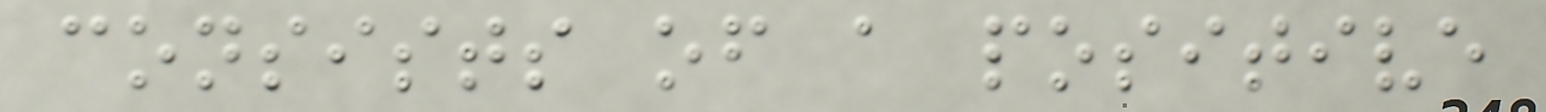consists of a positive
